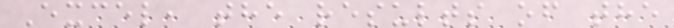Excel, the results of the
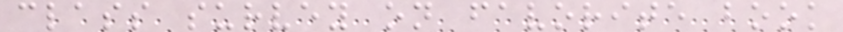class survey on favorite book
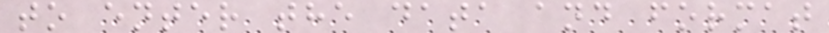to enter the data and format
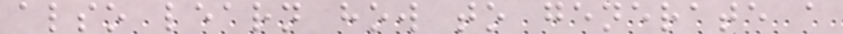also learn how to generate a
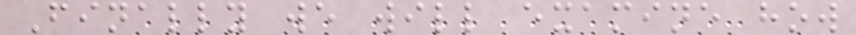Finally we will examine how
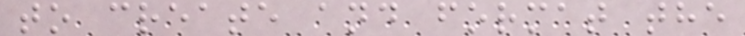to create and format the
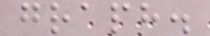graph.
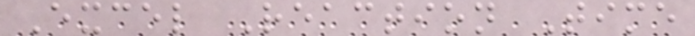Excel Reaction Time
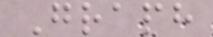Graph
